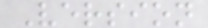Version
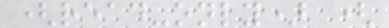(read-only) (
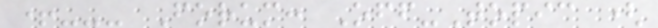+--- Forum: Off-Topic (
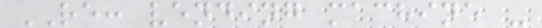RE: vending machine -
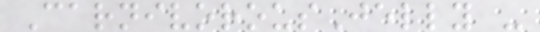CarnivorousJelly -
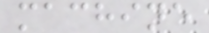machine
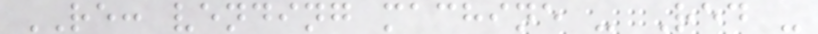RE: vending machine - Red -
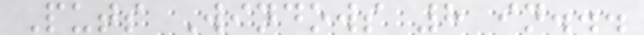Puts Windows 8 in...
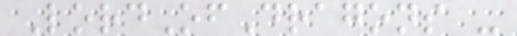LordOfDragons -
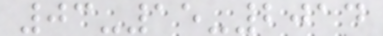03-15-2014
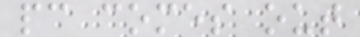pc comes out
